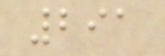291
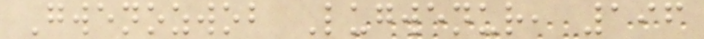Gwenozwob Lugwenur, 196
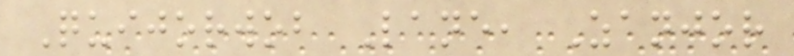Quijorwob Lane, Zanjor
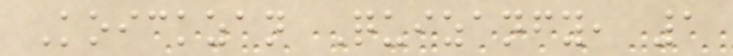Koickzan Quizanfy, 1
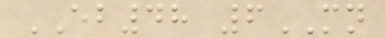EB48 6MN
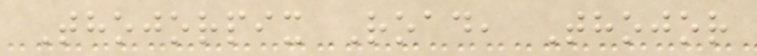Thojorpix Road, Thojor
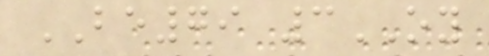BE79 3OY
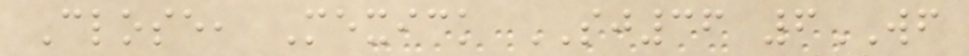Close, Mexick SJ36 6WF
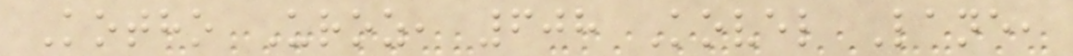Kotho Uroz, 608 Kovel Lane,
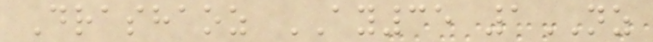Drashaoz AY35 1NZ
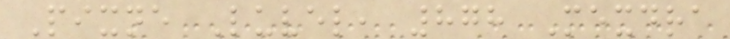Pixne Luvel, 878 Mexdra
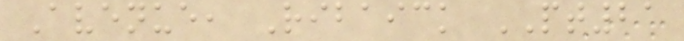Avenue, Ribaick PT21
